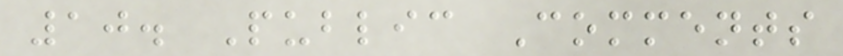10. Public Comments
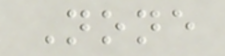None
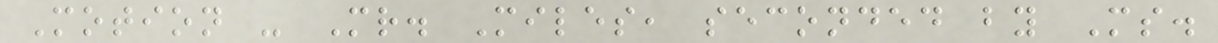Motion - Mr. Miles, seconded by Ms.
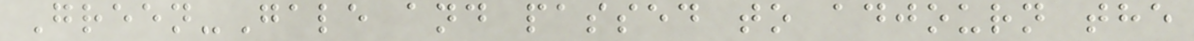Green-Gale and passed to adjourn the
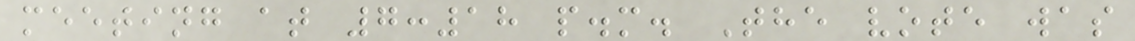meeting at 7:18 p.m. The vote was
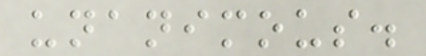unanimous.
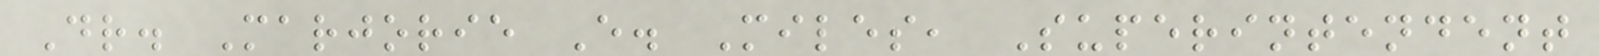Dr. Marjorie E. Miles, Superintendent
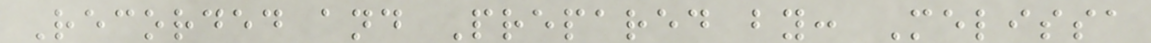Recorded and Prepared by: Melissa
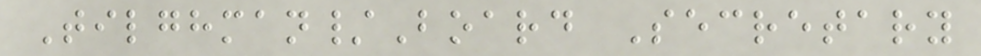Tilghman/Board Secretary
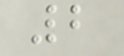2
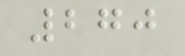270
